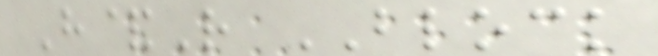H&R BLOCK
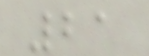21
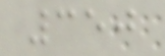350
